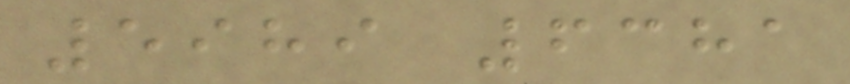5989 6381
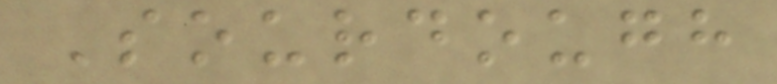Sourdough
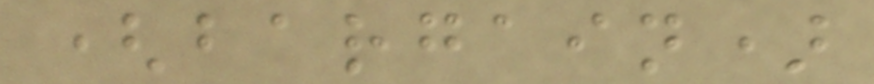(bargain)
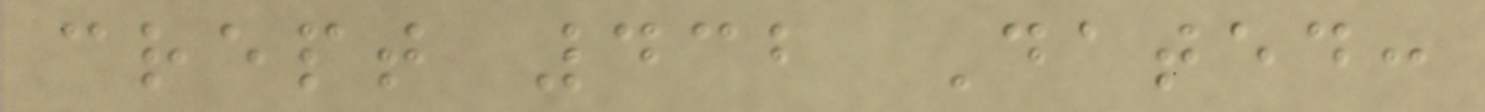crept 432 Dated:
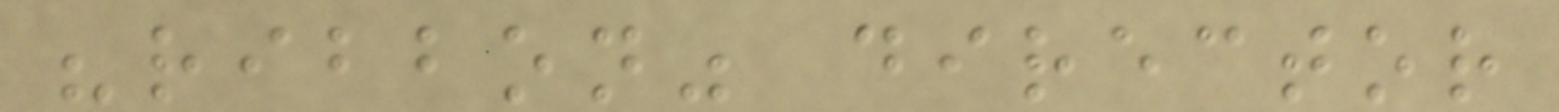"ribbon" director
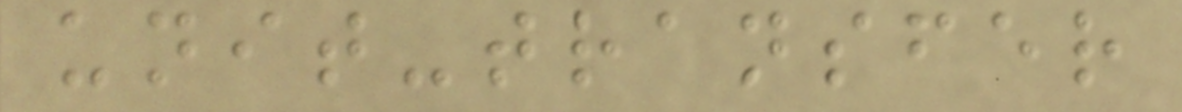unit-transfer
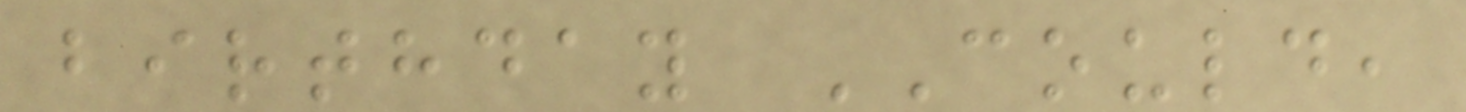birthday COULD,
